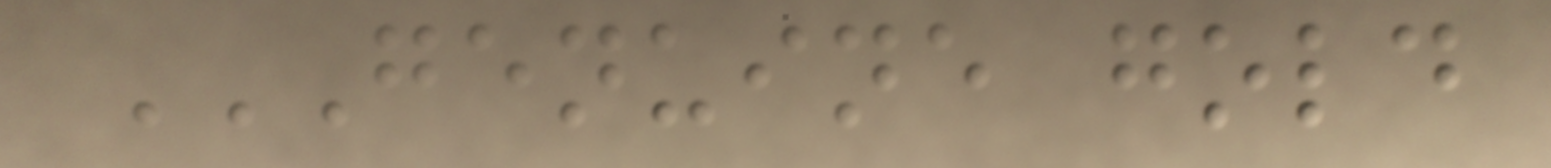GENUINE GOLD
